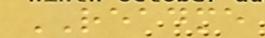README
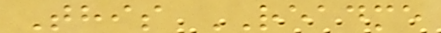This README
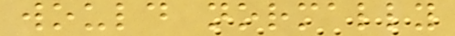would normally
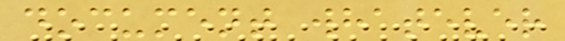document whatever
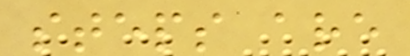steps are
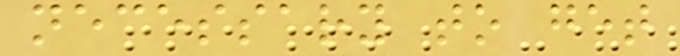necessary to get
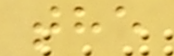the
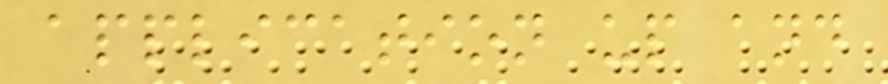application up and
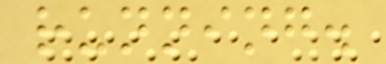running.
